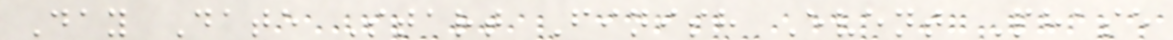Day Date Start Finish Event Phase
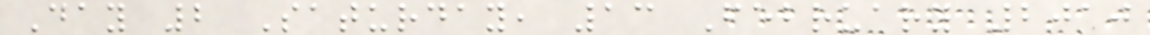Day 2 Saturday, 13 February 2010
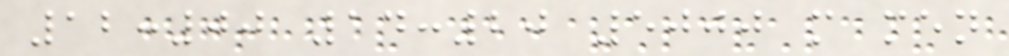12:00 14:20 5000 m men
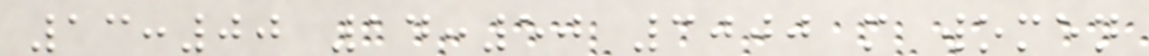13:00 14:50 3000 m women
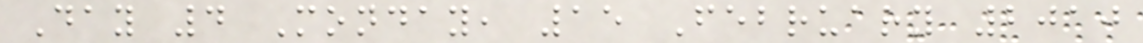Day 4 Monday, 15 February 2010
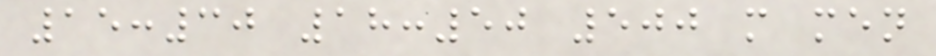15:30 18:50 500 m men
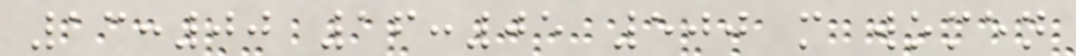13:00 16:05 500 m women
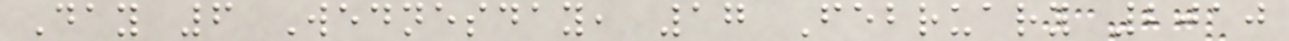Day 6 Wednesday, 17 February 2010
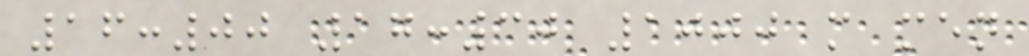16:00 17:30 1000 m men
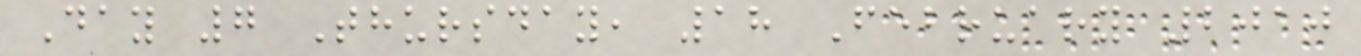Day 7 Thursday, 18 February 2010
